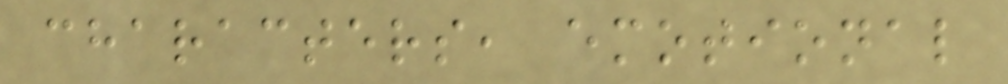characters, emotional
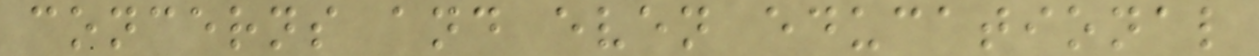concerns and even educational
